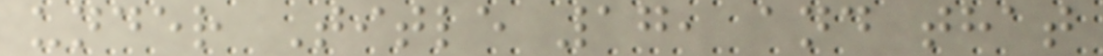under Title 17, and that
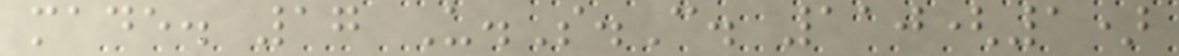made. 17 U.S.C. 110(1)
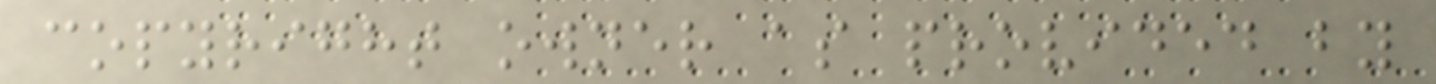copyright owner as provided by
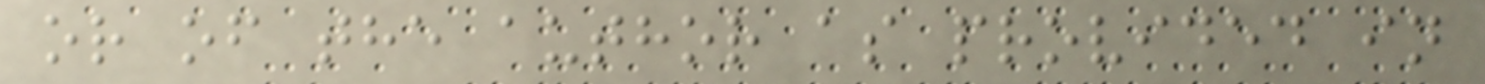or of the author as provided in
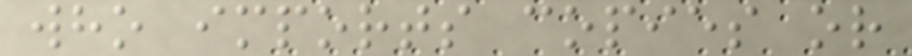who imports copies or
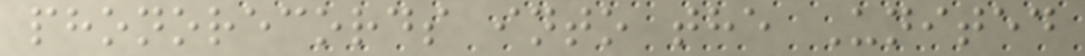phonorecords into the United
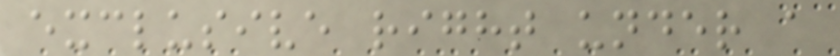exclusive right under a
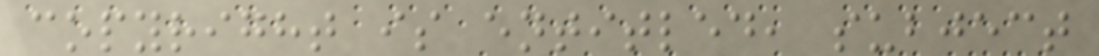copyright is entitled, subject
